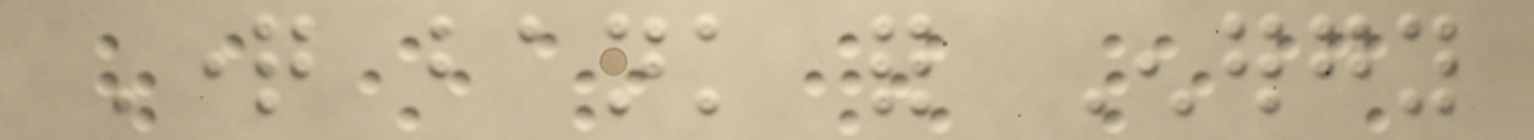Question bank for Energy
